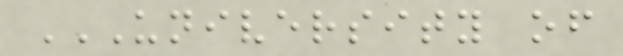UNIVERSITY OF
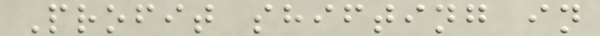Profit shifting in
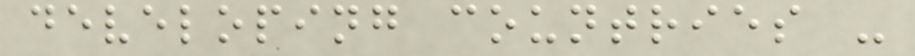developing countries -
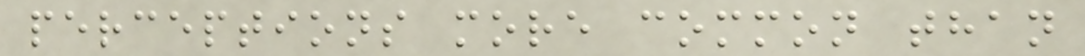perceptions more common than
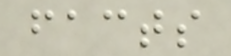facts
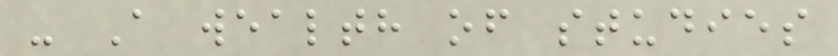- A wealth of studies
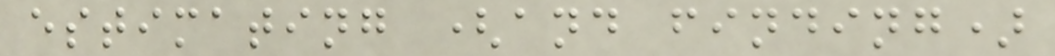estimating (and finding)
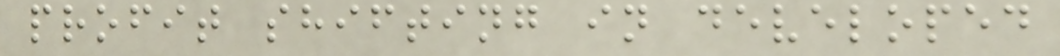profit shifting in developed
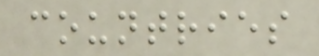countries
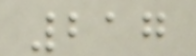217
